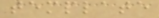template
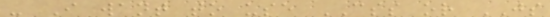- I want to use CSS or JS
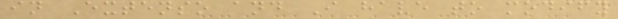in Extenso and I have to modify
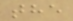the
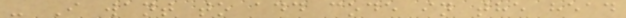- I want to add code in the head
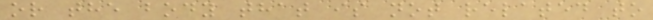or the body that is not related to
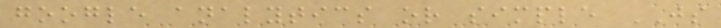google analytics or simple JS
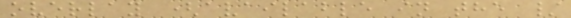overlay (available in the /
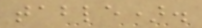table).
